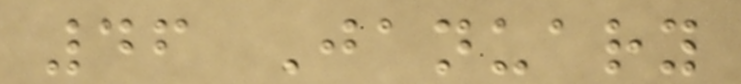46 January
